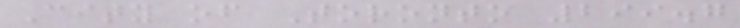City of Toronto 299.7
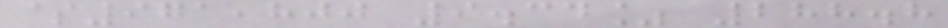$971,800 9.34% 288.8
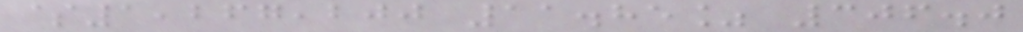$1,267,200 11.85% 306.0
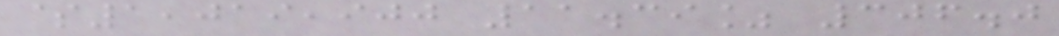$1,019,900 11.39% 306.0
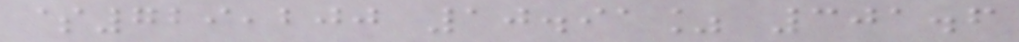$729,200 10.91% 301.6
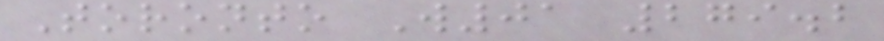Toronto W01 279.2
